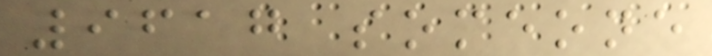9617 someone
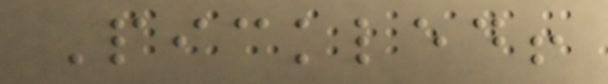Pickled!
